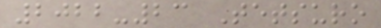2022-23 Tetsuro
